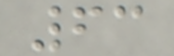63
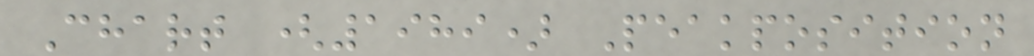Chart (1989) Peakposition
